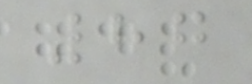87
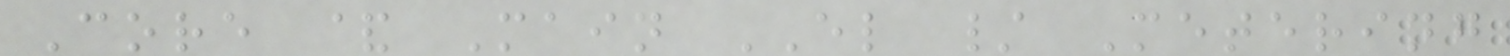Core & Main EL / Metering
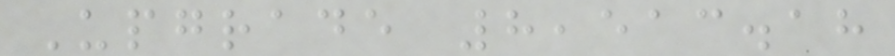Upgrade 8,513.18
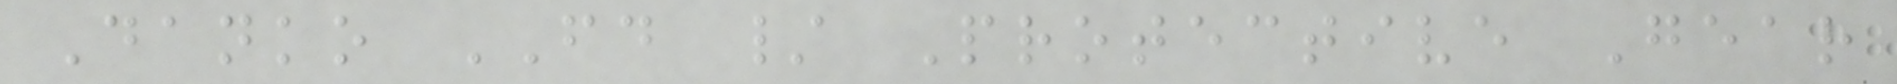Danko FD / Protective Gear
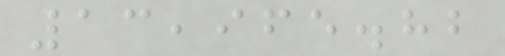13,965.82
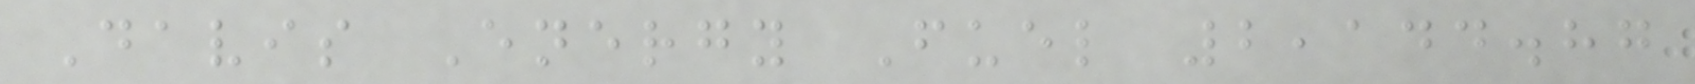Davis Energy Fuel 2,144.87
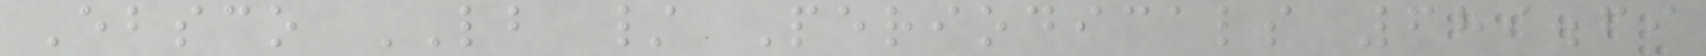Ebsco LB / Periodicals 689.69
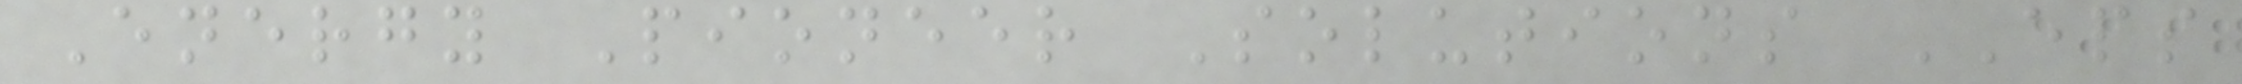Energy Pioneer Solutions EPS
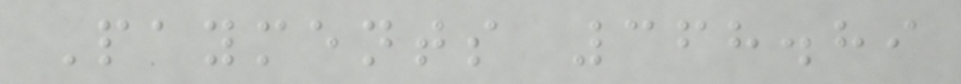Payments 368.89
